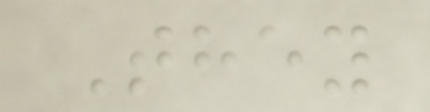They
